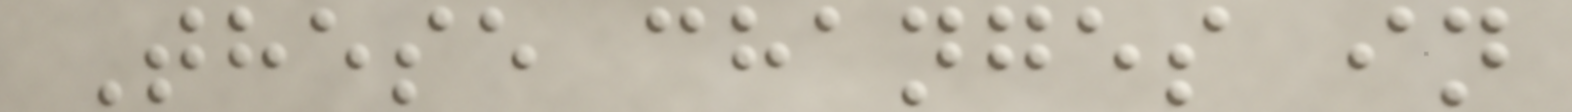These changes in
